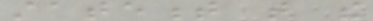statement that the
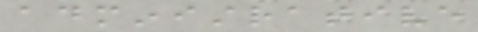administrative
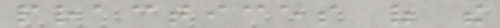practices of the
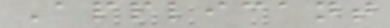Applicant
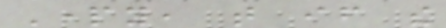Party, that if the
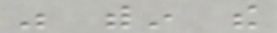was within the
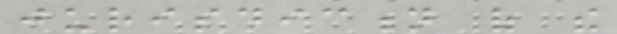jurisdiction of the
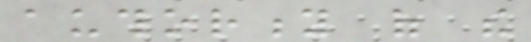authority of the
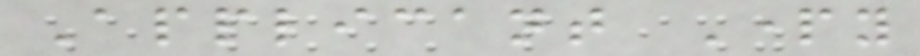Applicant Party
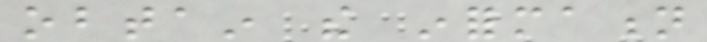obtain the information
